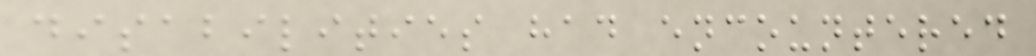disabilities had encountered
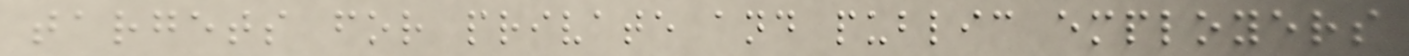targets for private and public employers
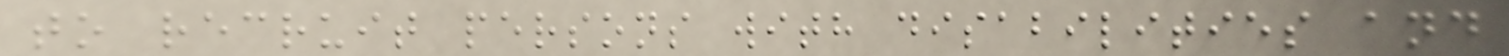to recruit persons with disabilities and
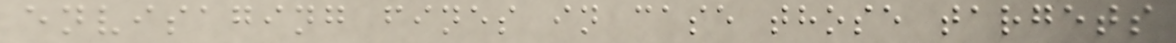envisaging fines in case those targets
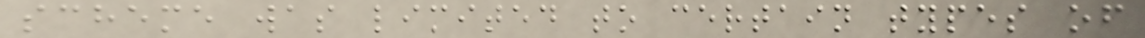scheme was limited to certain types of
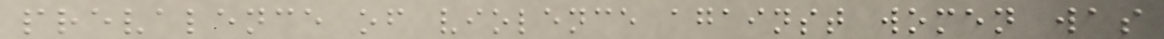prevalence of violence against women was
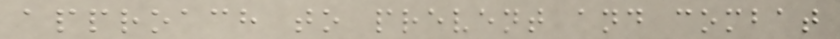approach to prevent and combat
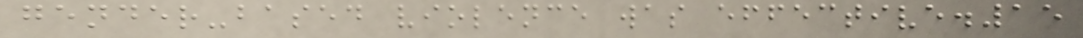gender-based violence was effective.15
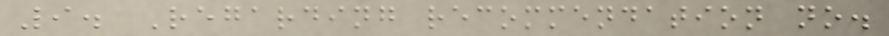9. Regarding recommendation no.
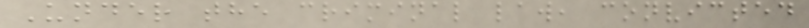Under the criminal law, convicted
